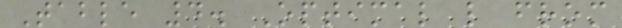Table 4. Optimal l from
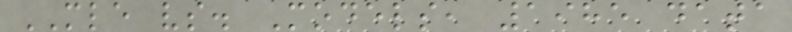MLE vs. Models, 1985 data
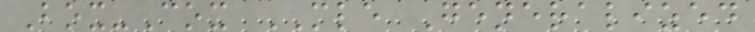Box-Cox MLE Generalized
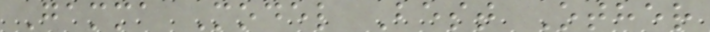Gamma Model Best Other
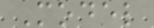Model
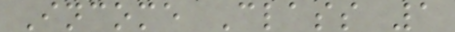Income Class 1
